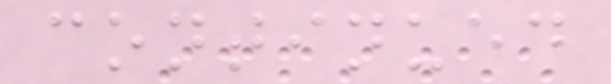continued
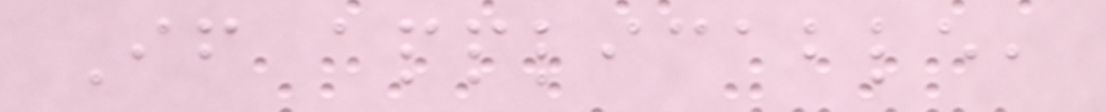If applicable,
